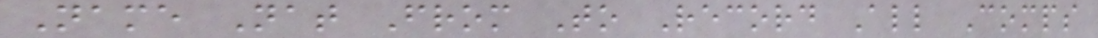Name Nat From To Record All Comps
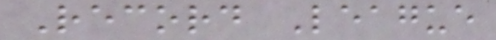Record League
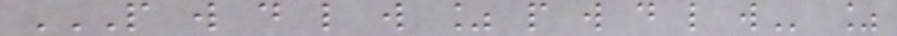P W D L W % P W D L W %
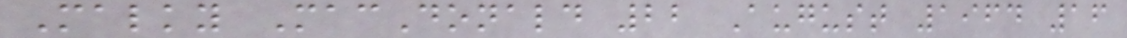Malky MacDonald 22 August 1964 16
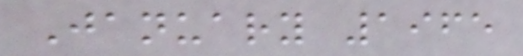January 1965
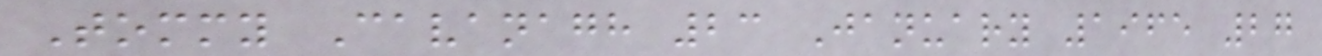Tommy Cavanagh 23 January 1965 27
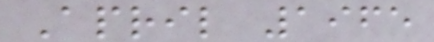April 1965
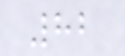82
